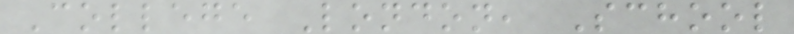College London, School
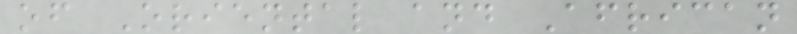of Oriental and African
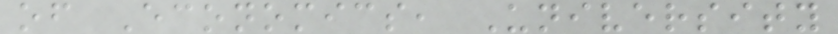of Economics, University
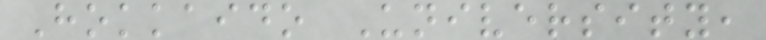Hokkaido University,
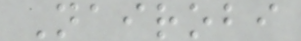Nairobi
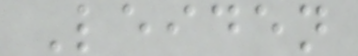Leiden
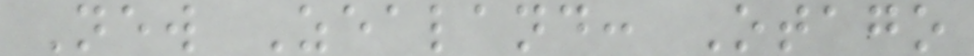New Zealand: Otago
